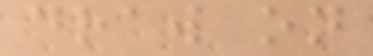draw on
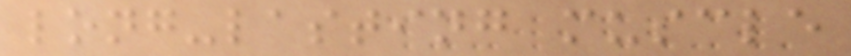long-lasting muscle
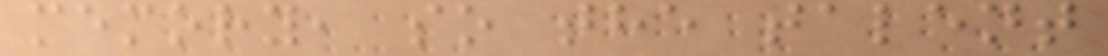memory, so the talent
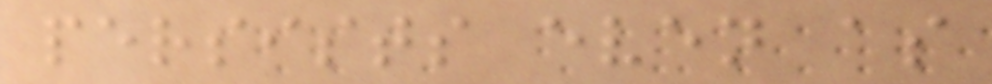persists even as
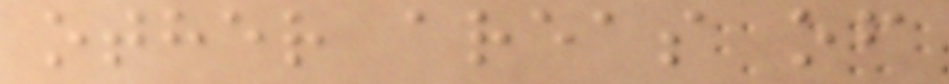other areas of
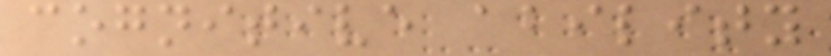cognitive ability
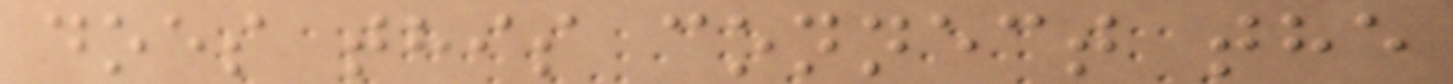does this connect the
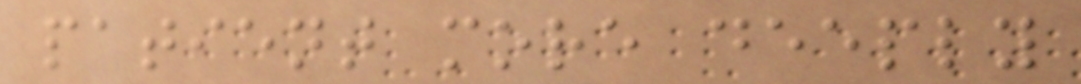patient more deeply
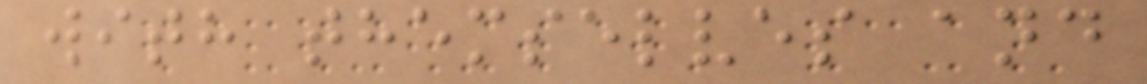with themselves and
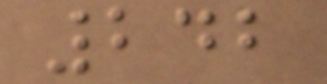242
